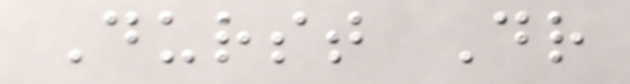Durst Dr
